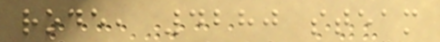rode, 4280 steam
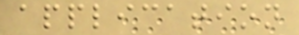application
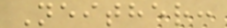Neither:
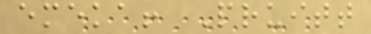emeka! Pruitt
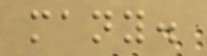many.
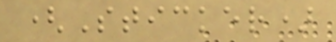(Sticker)
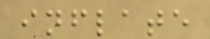inflate
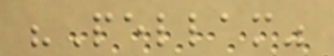"Pellam"
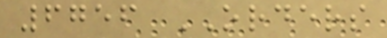6756 ORDERS
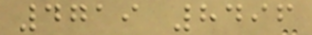4719 8496
